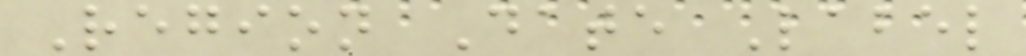Region Date Label
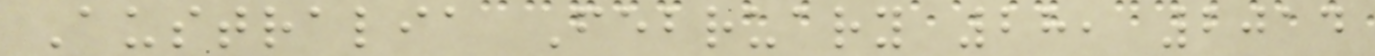Australia February 28, 2014
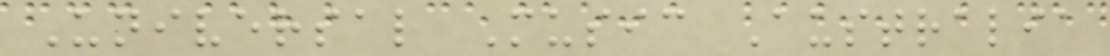Universal Music Australia
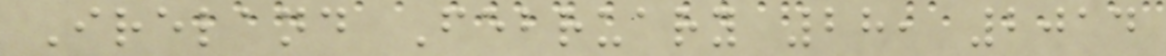Ireland February 28, 2014
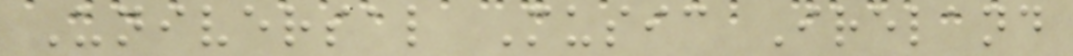Universal Music Ireland
